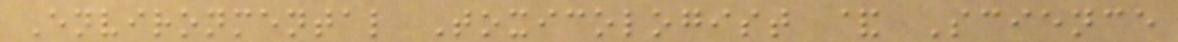Environmental Toxicologist & Science
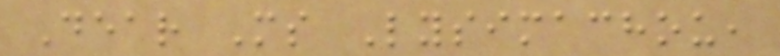Dear Ms Lysimachou,
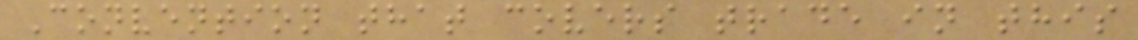Convention that covers trade in this
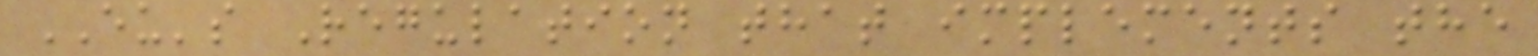EU's Regulation that implements the
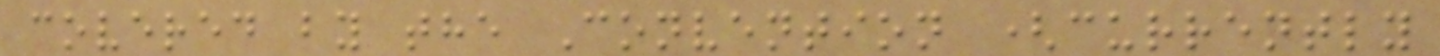covered by the Convention (currently
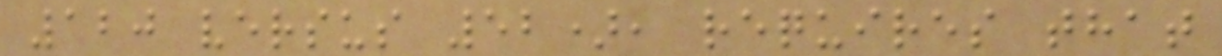120 versus 52), requires that
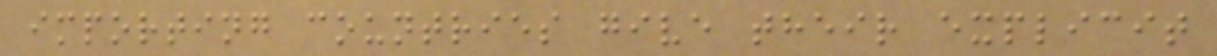importing countries give their explicit
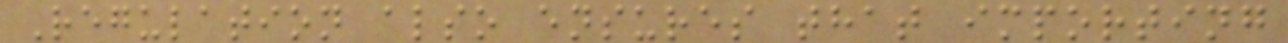Regulation also ensures that importing
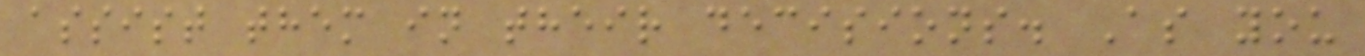assist them in their decisions. As you
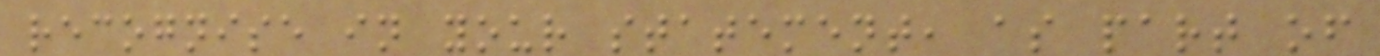recognise in your statement, as part of
